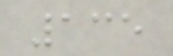135
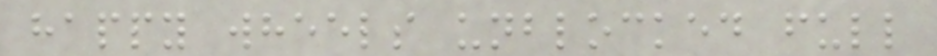happy wheels unblocked full
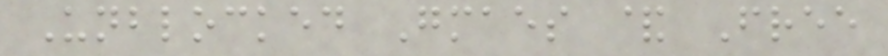Unblocked Gmaes & Free
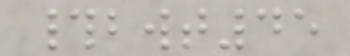#bwt45
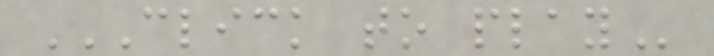CLICK TO PLAY
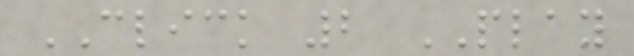CLICK 2 PLAY
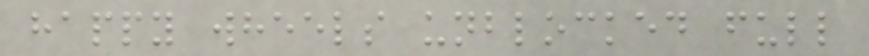happy wheels unblocked full
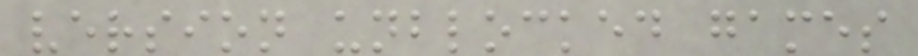version unblocked games
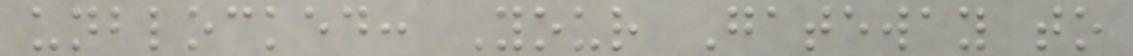unblocked: Your Gateway to
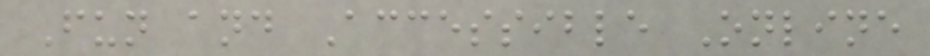Fun and Accessible Online
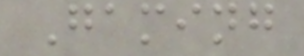Gaming
